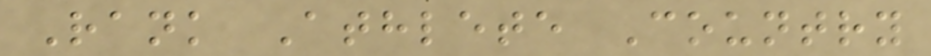Rank Athlete Country
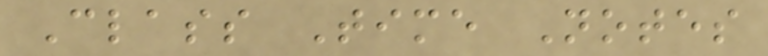Class Time Notes
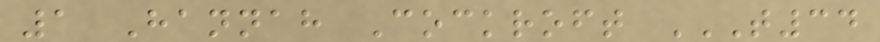1 Hannah Cockroft T34
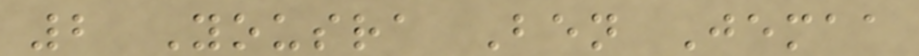2 Yousra Ben Jemaa
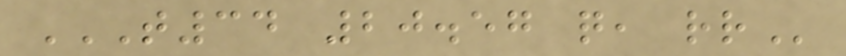T34 20.57 Q, RR
